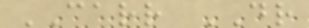CARR DR
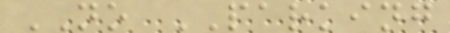NO PARKING
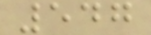547
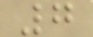7
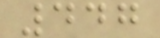447
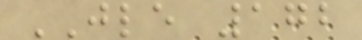JLE 172
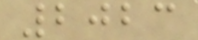2023
